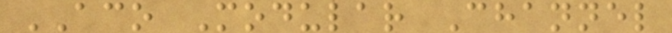ACO Modular Channel
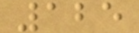125
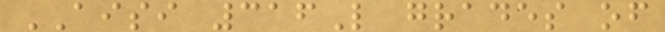AISI 316L grades of
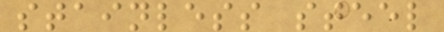stainless steel
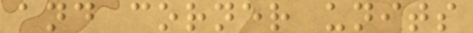and corner units
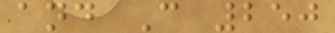and C 250
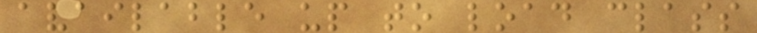available up to load class
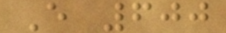E 600
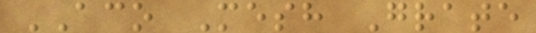ACO Mesh Grate
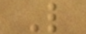L
